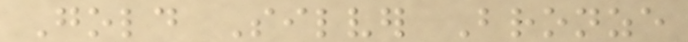Gold Silver Bronze
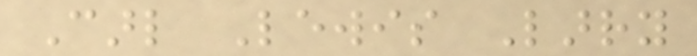Carl Lewis Larry
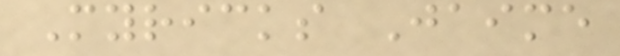Myricks Jaime
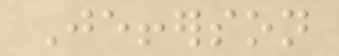Jefferson
